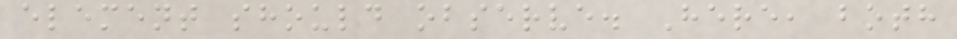element should observe. Here, both
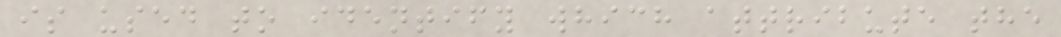is used to identify which attribute the
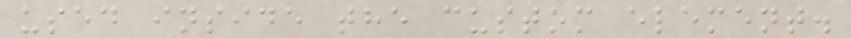used inside the custom element.
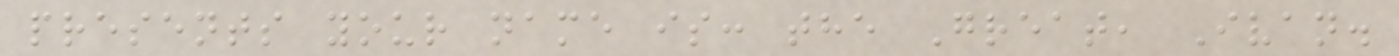presents your name is: the Great, Ivan.
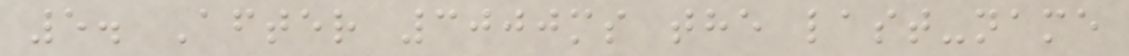5. After 3000ms the last-name
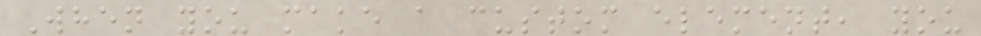When you make a custom element, you
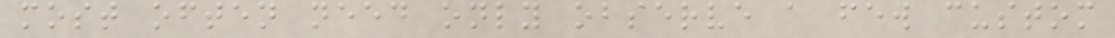most often need only observe a few custom
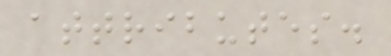attributes.
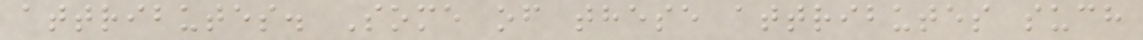attributes. Some of these attributes such
